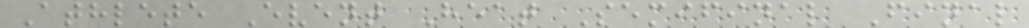Athlete Event Heat Semifinal Final
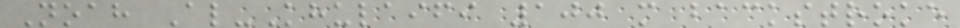Noah Al-Khulaifi 100 m backstroke
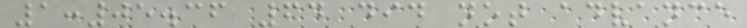1:05.36 64 did not advance
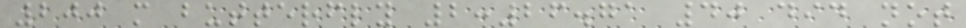200 m butterfly 2:26.71 40 did not
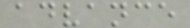advance
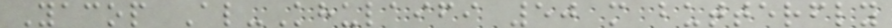Yacop Al-Khulaifi 50 m butterfly
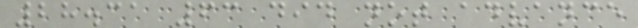28.31 63 did not advance
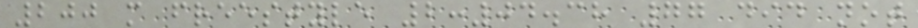200 m freestyle 2:04.38 77 did not
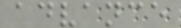advance
